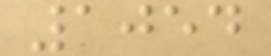1054
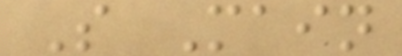S Main
